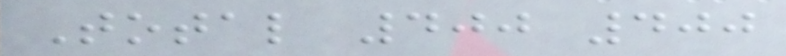Total 400 400
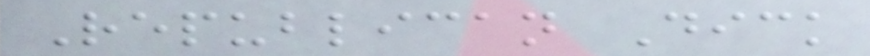Republican Dick
